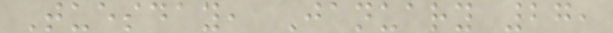Tuesday, January 27,
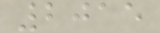2015
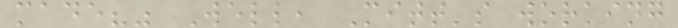made?" Well, Mitt's working
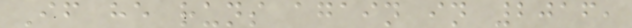If he runs again in 2016,
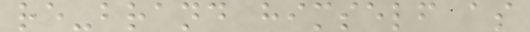re-brand himself as
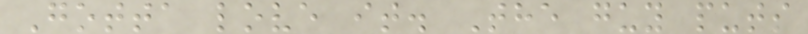Gotta love it. The guy puts
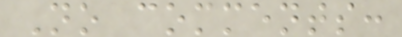No comments:
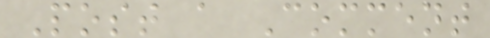Post a Comment
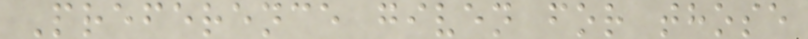Preference given for those
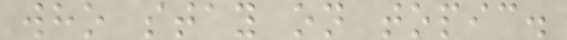who stay on topic.
